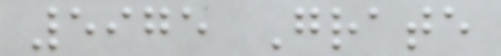5975 Grate
